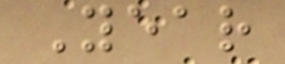Year
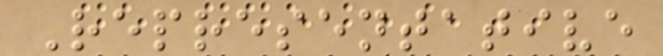Representative
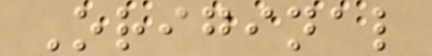Original
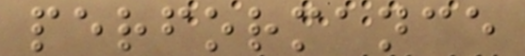performance
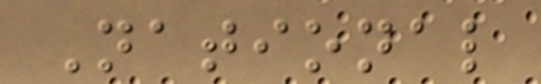National
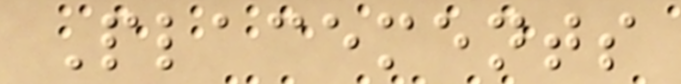Placements
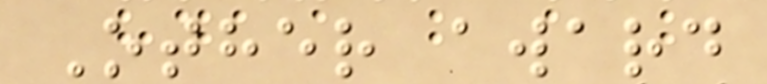Other award
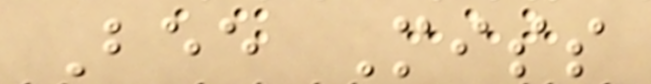Bee Miss
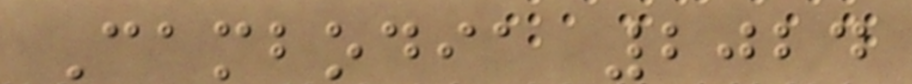Cambodia 2024
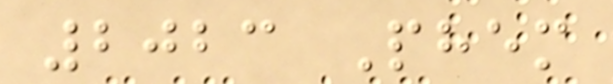2023 Phem
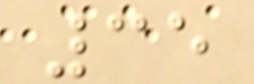35
